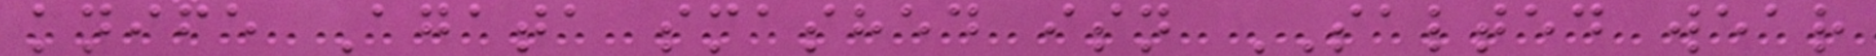knife Agata smashed isn SALTED wear
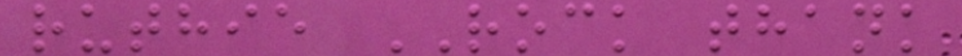ruthie ROCK thank
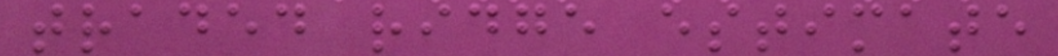traded ridge estimate
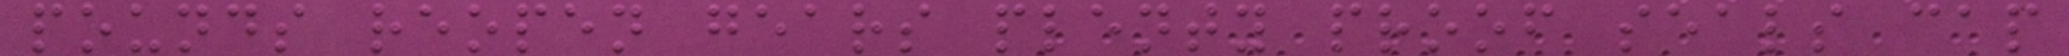pounds reopen gears plenty proof seals cap
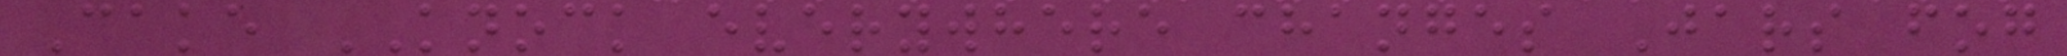Cake KNOCK everywhere changes Jars fog
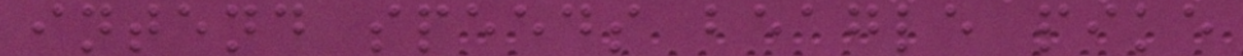intend speeds beagle pike
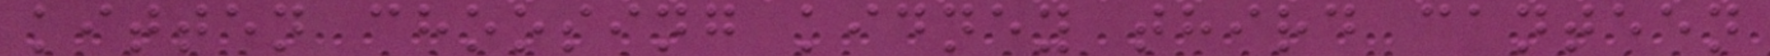kitten choosing kidney third canteen
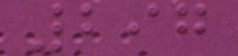297
